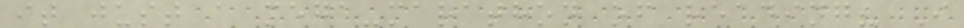it just a mega-marathon of reading? I
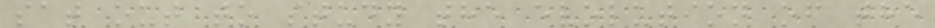sat out to study the evolution of the
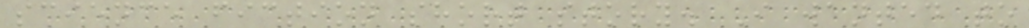science fiction short story. I wanted to
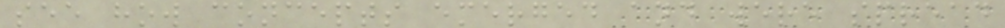see how concepts emerged and were spread
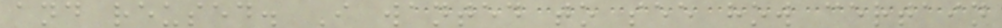and reused. I wanted to see how certain
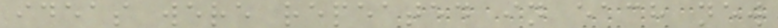ideas were repeated in each new
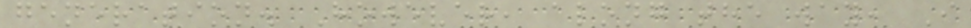generation. However, along the way, I
